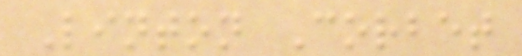Linton Corbet
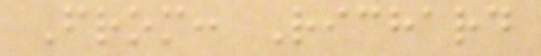From: Richard
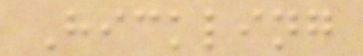Hickling
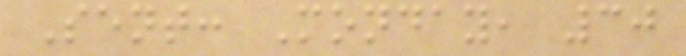Sent: Monday, 30
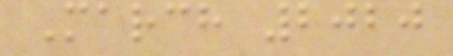March 2020
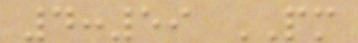4:59 PM
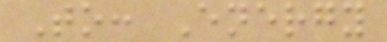To: Energy
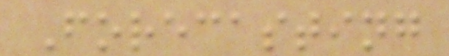Forecasting
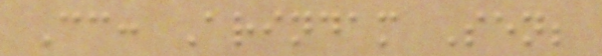Cc: Arindam Sen;
